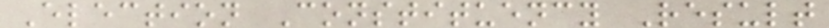Election Constituency Result
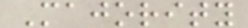Majority
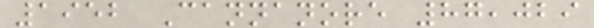1952 Cannanore 87,029
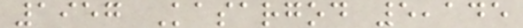1957 Kasargod 5,145
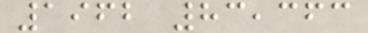1962 83,363
